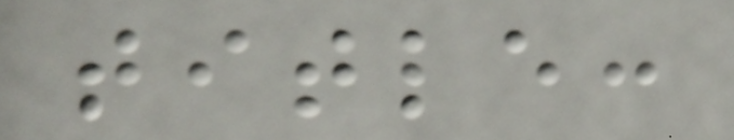title:
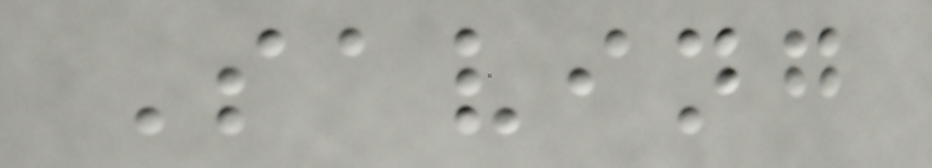Saving
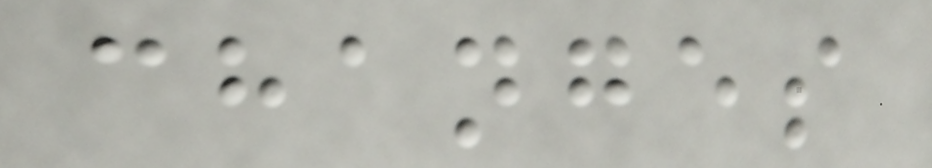changes
